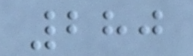280
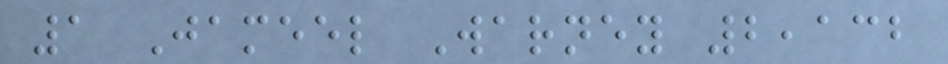1 Jameel Warney 2,132
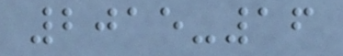2015-16
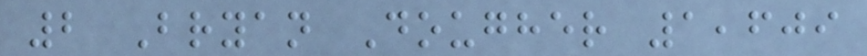2 Bryan Dougher 1,609
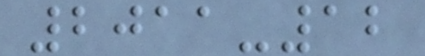2011-12
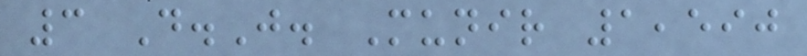3 D.J. Munir 1,590
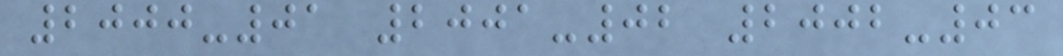2000-01 2001-02 2002-03
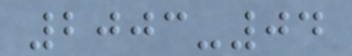2003-04
